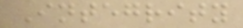Integrity
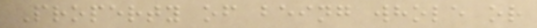Property of being whole or
